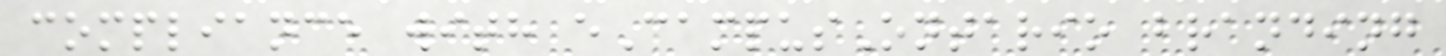compliance with eCampusOntario branding
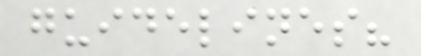guidelines?
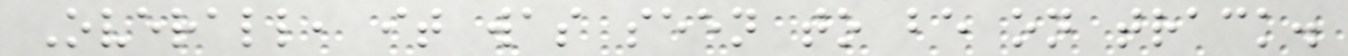Overall, it was seen to be on track.
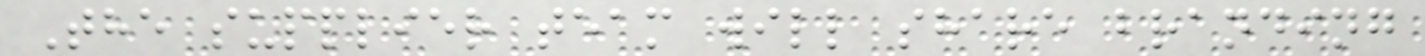The supplier team will share branding
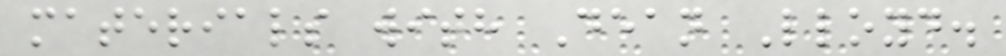materials with Dean Lloyd.
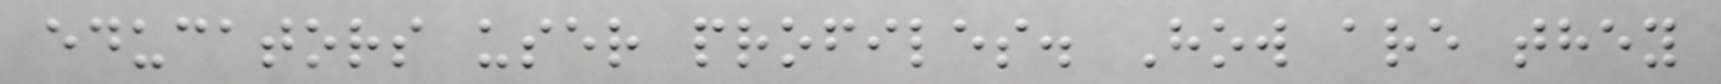educators user profiles. How are they
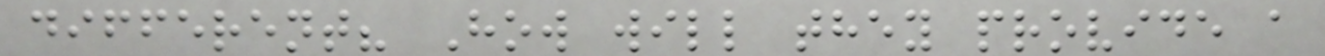different? How will they provide a
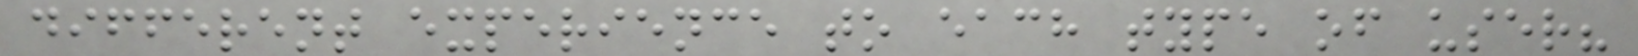different experience to each type of user?
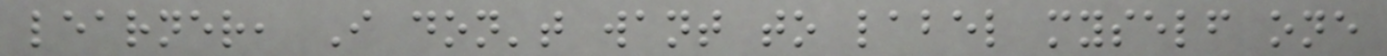learner, I don't want to label myself one
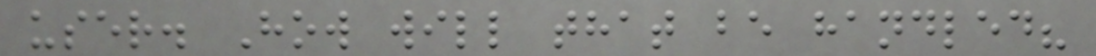user. How will that be handled?
